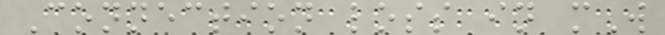Connection loss in mW
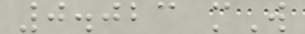0.023 mW
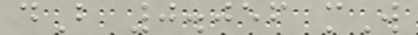dB 0.056 mW
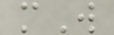mW
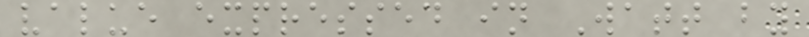value expressed in Watt by
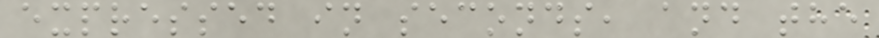expressed in seconds, and the
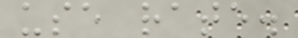use rate.
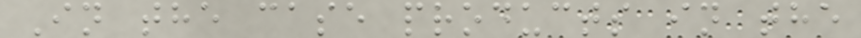In the case products in the
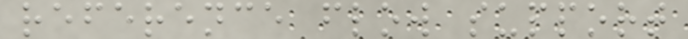reference flow support
